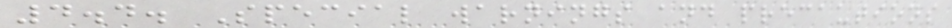4.4. Special warnings and precautions
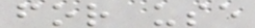for use
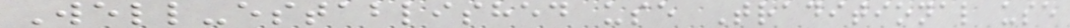Well-established use Traditional use
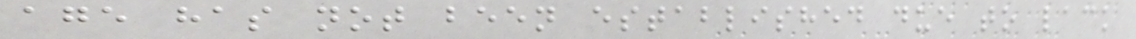age has not been established due to lack
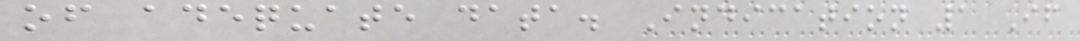of adequate data. Indication 1 If
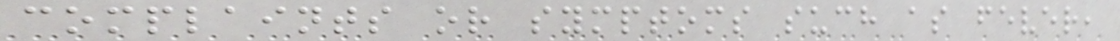complaints or symptoms such as fever,
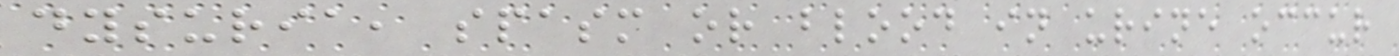dysuria, spasm or blood in urine occur
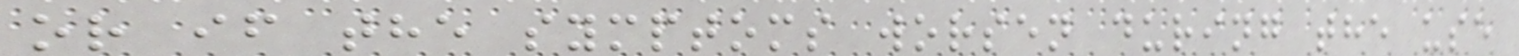or if the symptoms worsen during the use
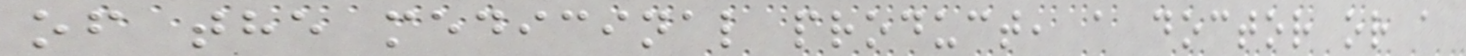of the medicinal product, a doctor or a
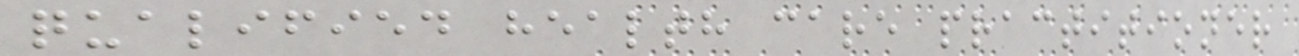qualified health care practitioner
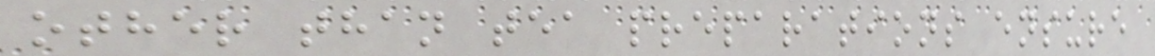other than tea preparations ensure
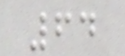64
